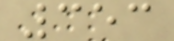353
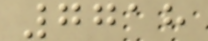7718
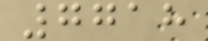7718
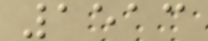1513
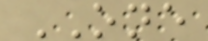ONE
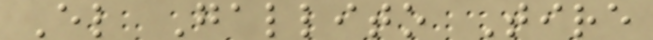El Gallito Tire
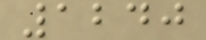1240
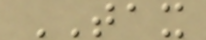TAX
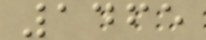1465
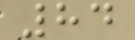84
